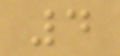4
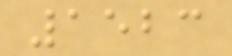1523
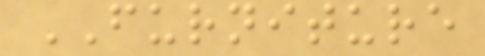FURNITURE
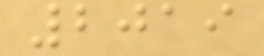2019
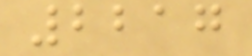2217
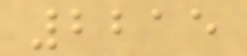2215
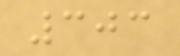303
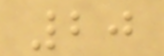20
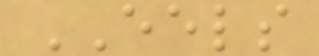EELS
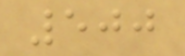500
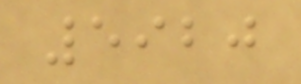5920
